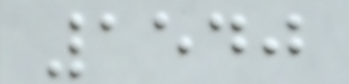1540
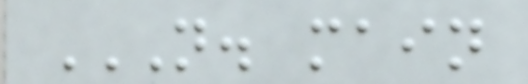N. MAIN
